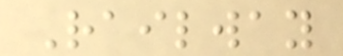Railway
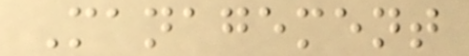Management
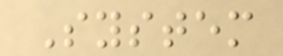System
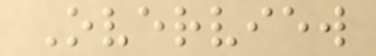Overview
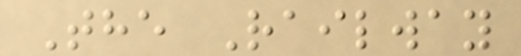The Railway
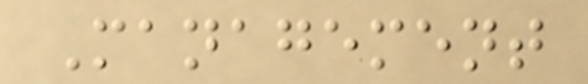Management
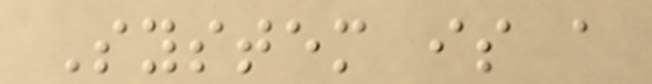System is a
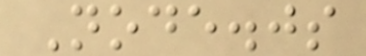Node.js
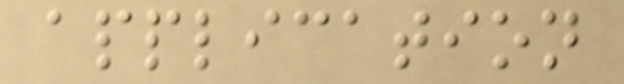application
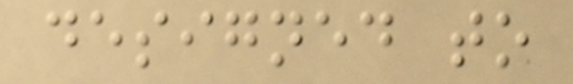designed to
